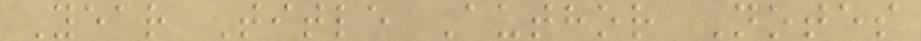Year Title Author Notes
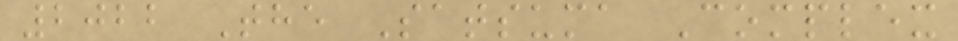2022 The Satsuma Complex
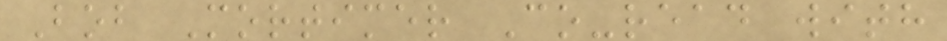Bob Mortimer Co-read with
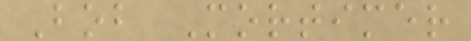Bob Mortimer
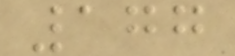177
